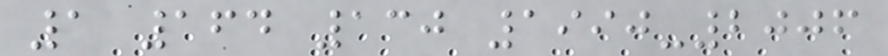1 164 130 1990-2006
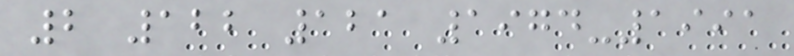2 122 121 1974-1991
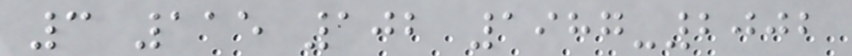3 115 102 1987-2002
